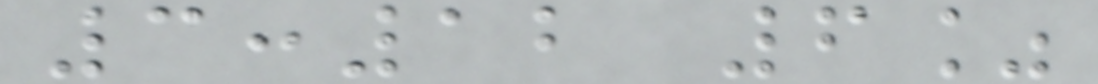3:12 6%
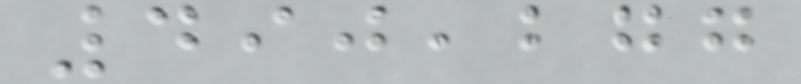490,277
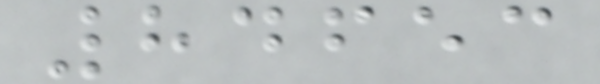84653
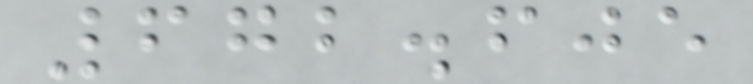672.605
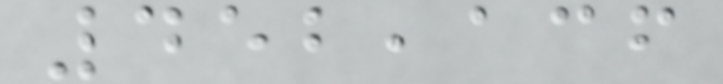452,136
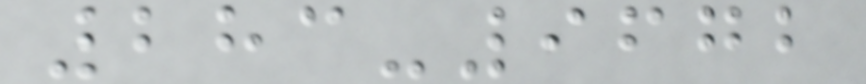283-9672
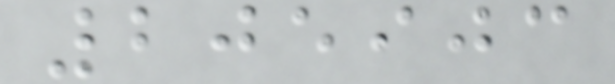205903
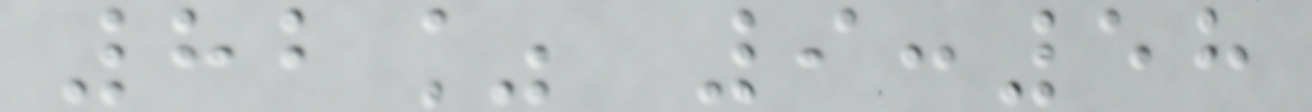82% 9:58
